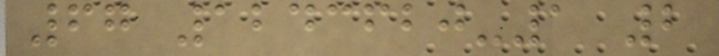67 1243620-1 2
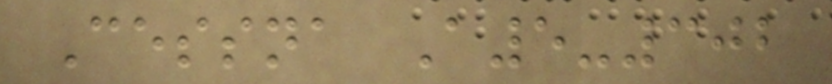Cessna A5-302
